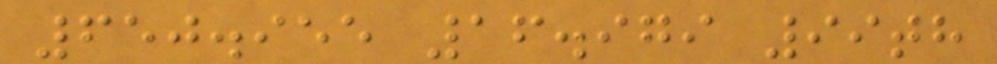650.955 16.979 99th
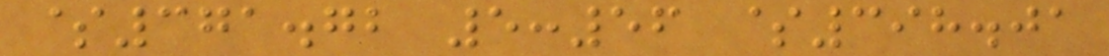$371.72 5:56 $398.01
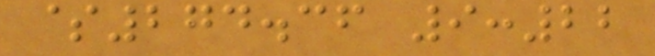$274.36 9:22
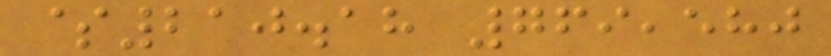$210.18 769,580
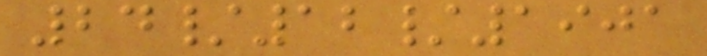24/12/1901
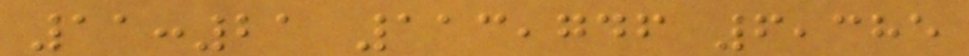11:21 113,746 6,385
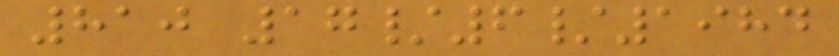810 17/6/1984
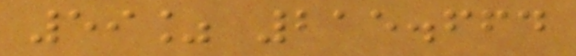59% 215.664
